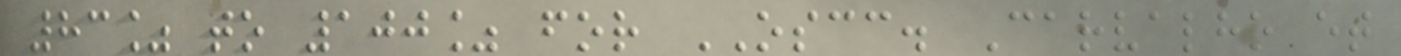83% to 100% for OSCC. Carvalho et
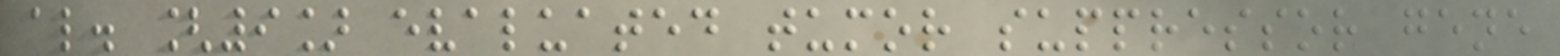al. [9] evaluated tumor suppressor gene
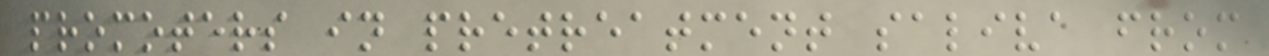promoters in pretreatment saliva from
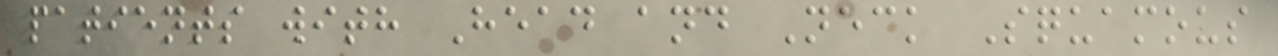patients with Head and Neck Squamous
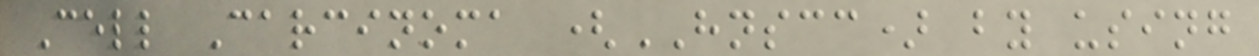Cell Carcinoma (HNSCC) by using
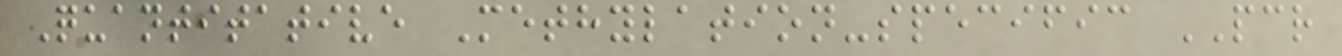Quantitative Methylation-specific PCR
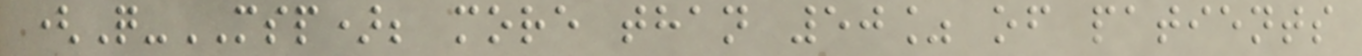(Q-MSP); more than 50% of patients
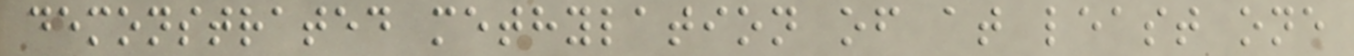demonstrated methylation of at least one
